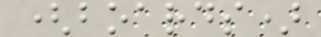(boards)
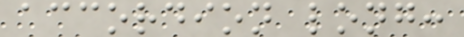accordion long:
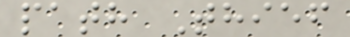path Thief
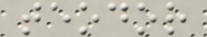teodor
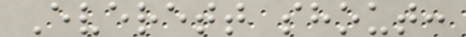Everett shout:
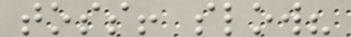toss! slow?
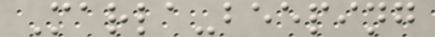Marla-beeping
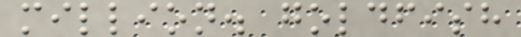million. goldfish
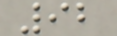92
